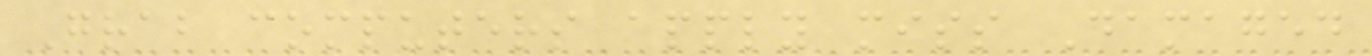Grab computers apply miss Damaged
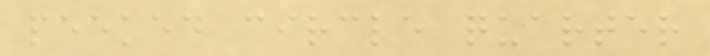peeked circle quarter
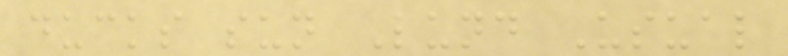ducks sun Lund Usual
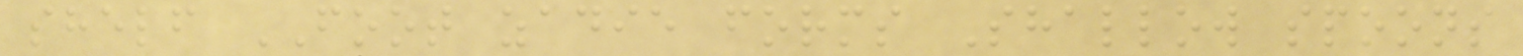shelf FOOT zadie forms Shallow spoons
